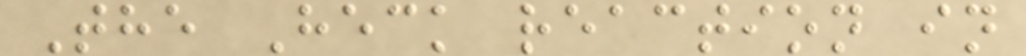The Heck reaction in
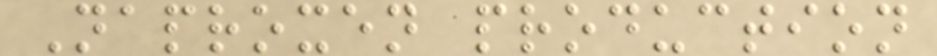Naproxen production
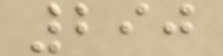290
